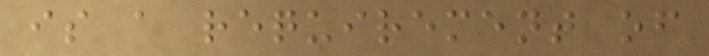is a requirement of
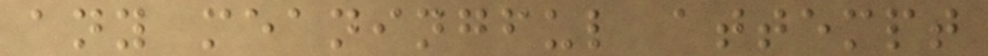any meaningful attempt
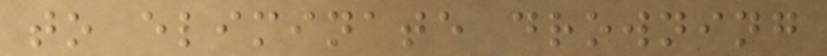to eliminate drowning
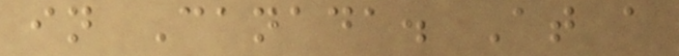in Canada. At a
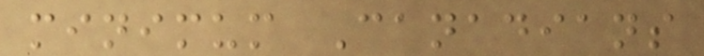minimum Canadians
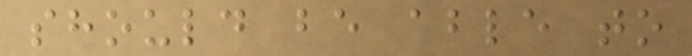should be able to
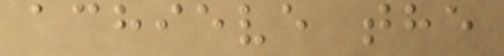achieve the
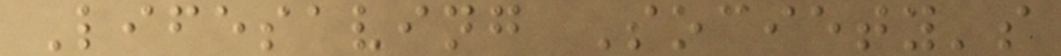Lifesaving Society's
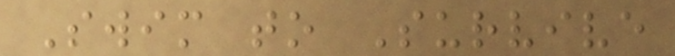Swim to Survive
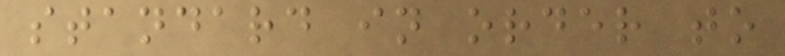standard in order to
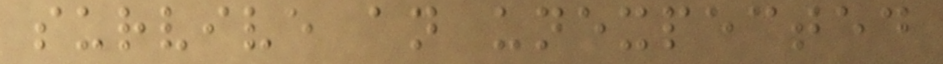survive an unexpected
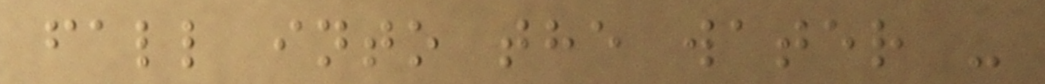fall into the water -
